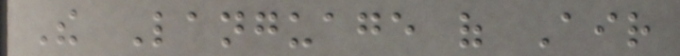The Language of Air
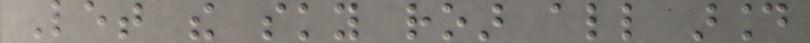Let the sky roar all around
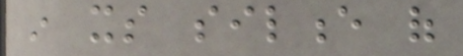in its silence of
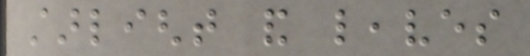starlight and leaves
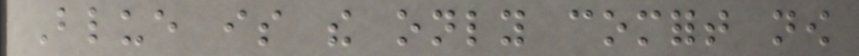Blue is the only comfort now
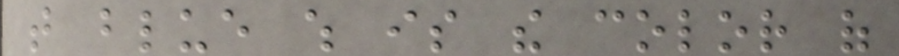that blue which is the color of
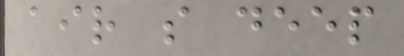air so deep
